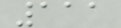111
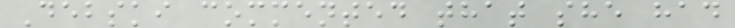Debski commented that she had
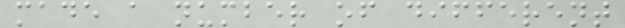made a number of different
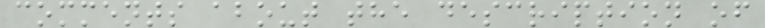comments about the description of
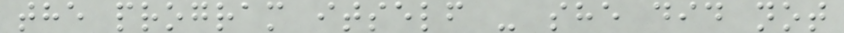the program itself - she did not
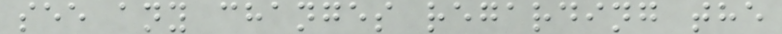see any changes regarding the
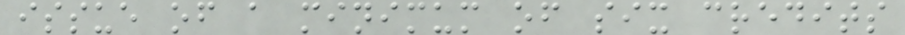issue of a minimum of six credits
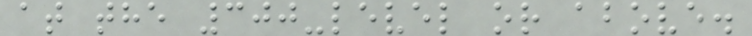at the 300-level or above.
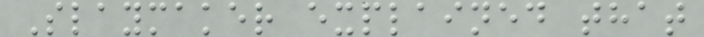Slaymaker explained that
